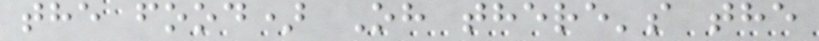the food) Oh there's the
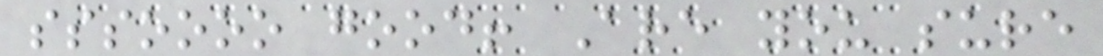sssoooo good! Are you sure
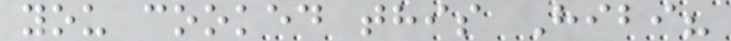you cooked this Hibi?
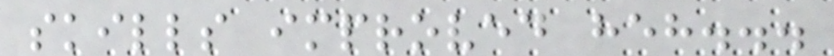skills improved heh...
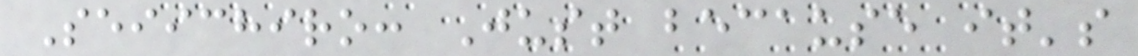Seiichiro: Just because it's
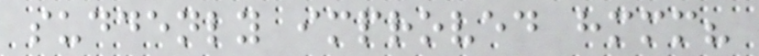suddenly improved hmmm?
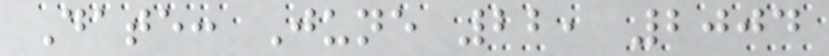Date: June 22, 2004
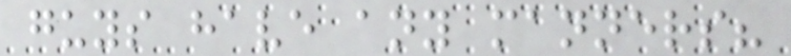guys have any manners?
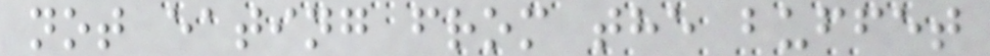not eating from the buffet
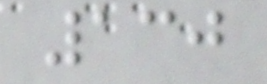130
